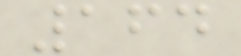164
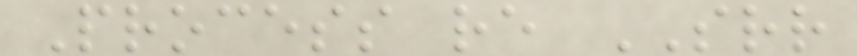Process re SRR
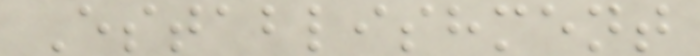Establishment
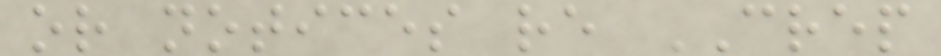or notices re CREP
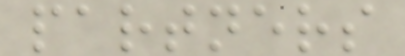partners
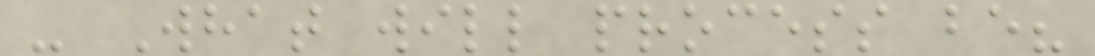- What will process be?
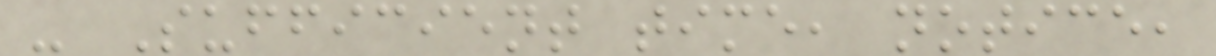- Sufficient time, notice,
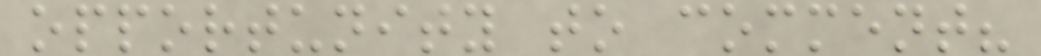opportunity to comment?
